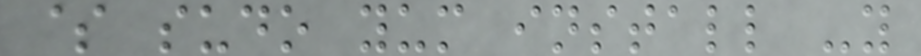$ sudo yum install -y
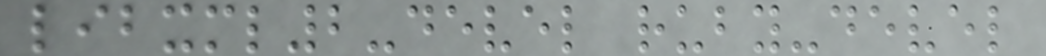libxml2-devel ruby-devel
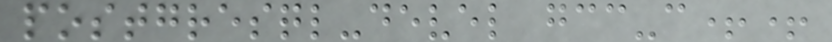postgresql-devel gcc-c++
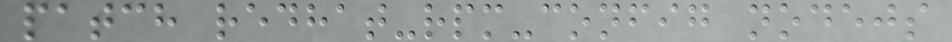patch redhat-rpm-config nodejs
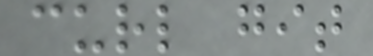curl git
